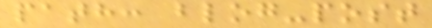path: blog-post
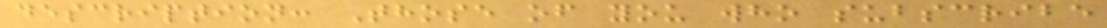description: Those of you who subscribe
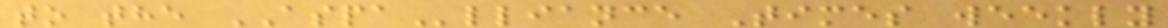to the ASPAlliance Times weekly
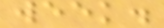week.
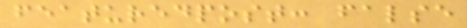featuredpost: false
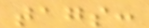tags:
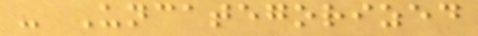- Uncategorized
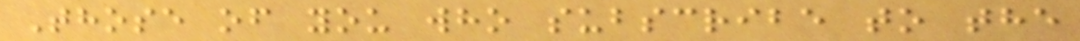Those of you who subscribe to the
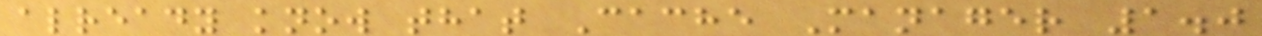already know that Cache Manager 1.0
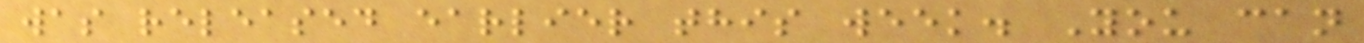was released earlier this week. You can
